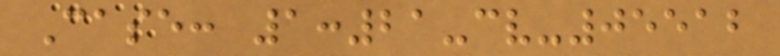Case: 1:21-cv-05512
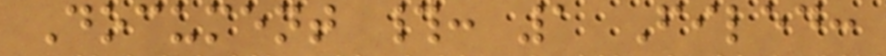Document #: 1 Filed:
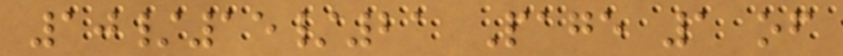10/15/21 Page 1 of
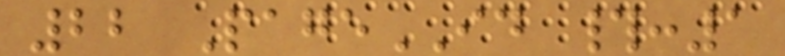22 PageID #:1
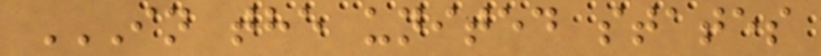IN THE UNITED STATES
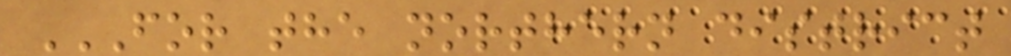FOR THE NORTHERN DISTRICT
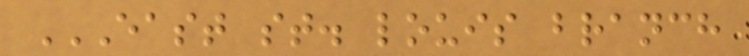EAST ST. LOUIS BRANCH
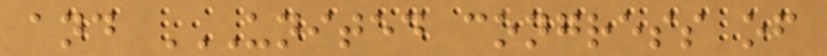and UNITED CONGRESS OF
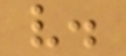v.
